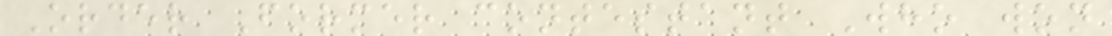Order Former contestant Who won
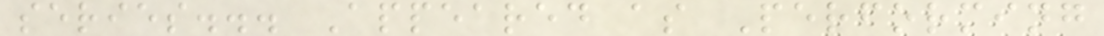series... Appeared as Performing
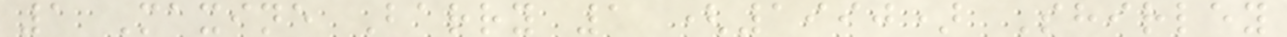1 Maxine Barry 1 (1990) Shirley
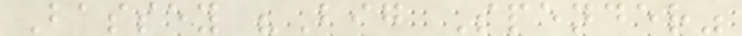Bassey "Big Spender"
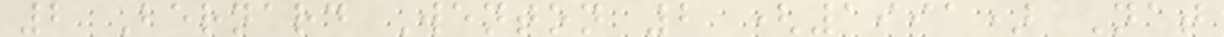2 Bernard Wenton 2 (1991) Nat
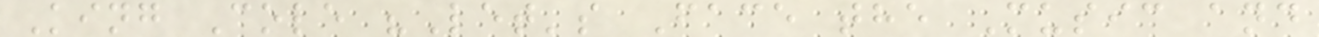King Cole "Let's Face the Music and
